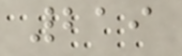219
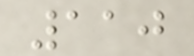110
